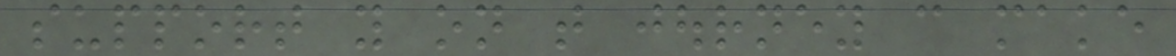support you on that journey can make
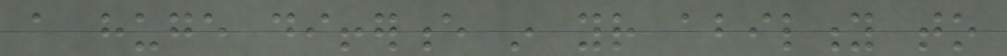a huge difference in your ability to
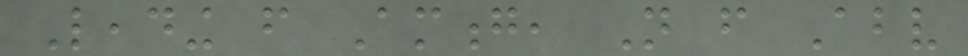Leading from Among, Not from Above
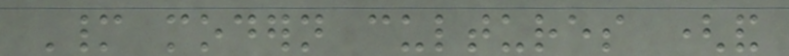Many modern cultures (and
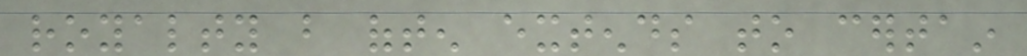royalty but often extends to certain
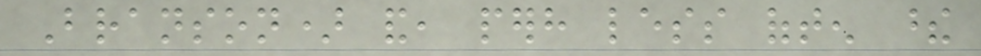Branson) and, perhaps less often these
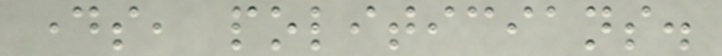days, politicians.
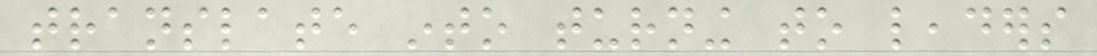translate into turning to leaders
